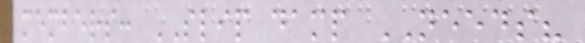members: SLIP damp NEEDS?
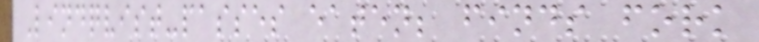Lindqvist-passes eaten; finds fork
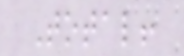Total!
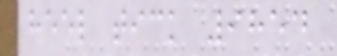heel tick 9854
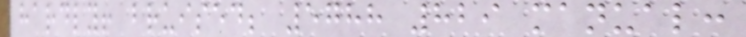hardly! bruised; 5788 829 manual:
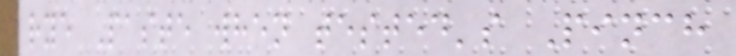rye Paste when tested's Pinch
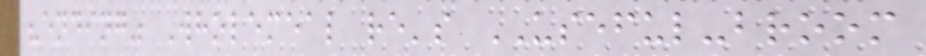"ending" Wholemeal re's USEFUL-broom
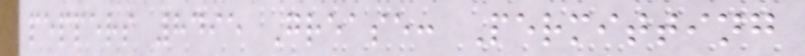peppers 8495 Grease: Permitting
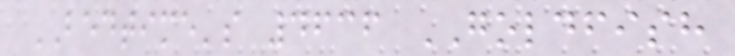BEDTIME's 4636 GOLDFISH
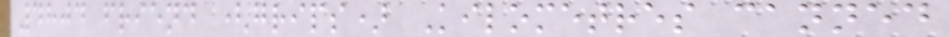4804 friend (grips) Kilometres canned
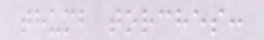thumb torches:
